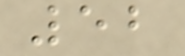52
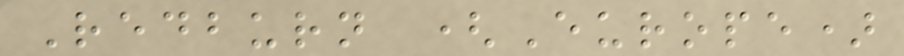Redburn (Europe)
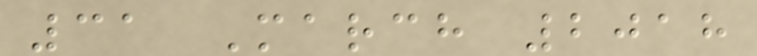31 March 2018
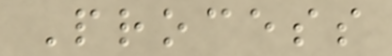Process
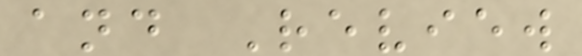and Review
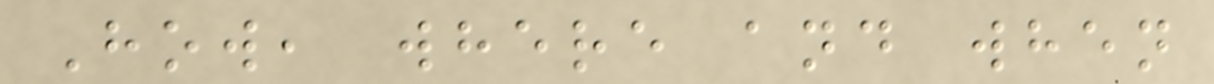How, where and when
